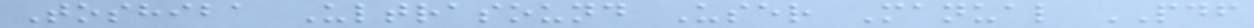Toshiba Ultrasound User Manual PDF
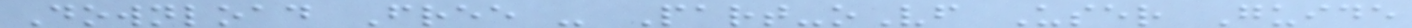Download Free - Part-oVf User Guide
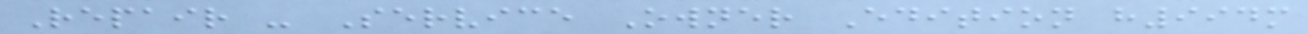Repair - Service Owner Edition h994m
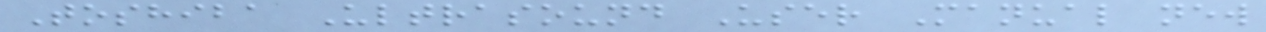Toshiba Ultrasound User Manual new
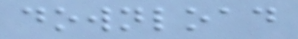download
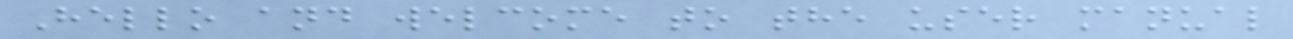Hello and welcome to the user manual
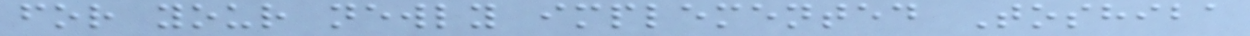for your newly implemented Toshiba
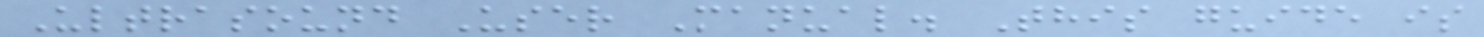Ultrasound User Manual. This guide is
